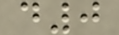d0
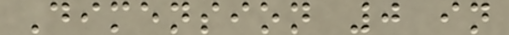Dimension 0 in
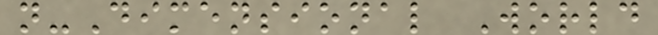n-Dimensional World
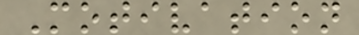Motivation
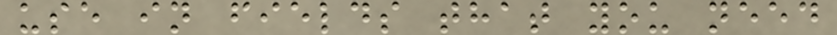use in fields that you need
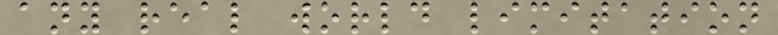any real world limitation
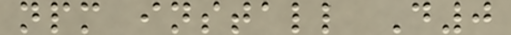npm install D0
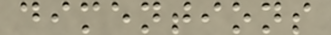dimentions
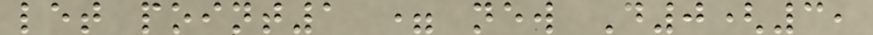let point1 = new D0(3,
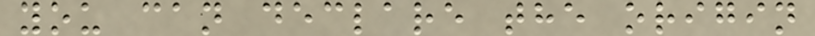you can declare the origin
